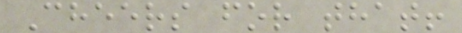Cheers for that!
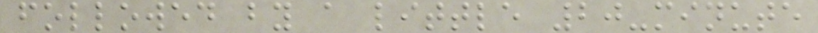followed by a little 20-minute
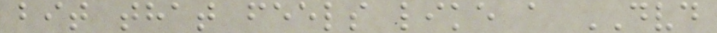bit that feels like a DVD
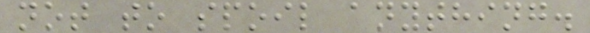not to spoil anything.
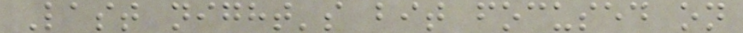Last night's bit focused on
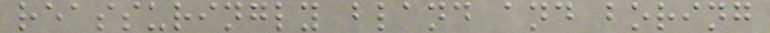reassuringly bland and boring
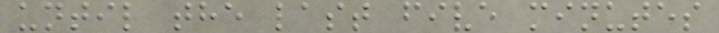until the last five minutes
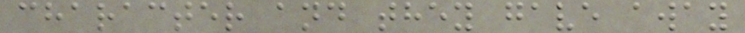character and they gave away
